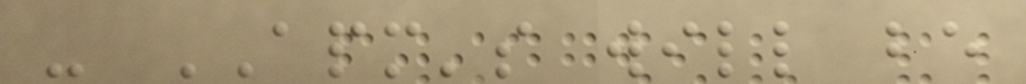- APM's will be
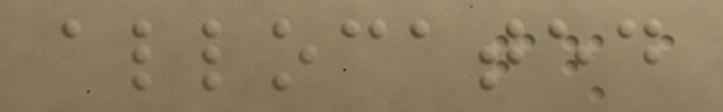allocated
